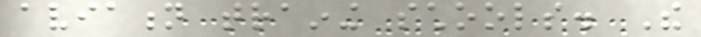aviation training schools. The
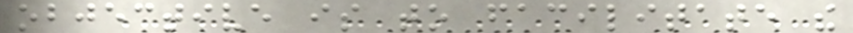objective is to facilitate the
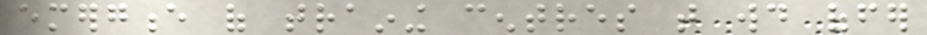emergence of training centres that would offer
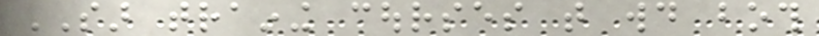SAR training courses that would both
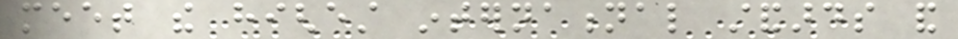meet the highest international standards and
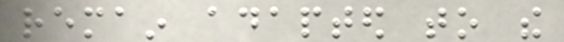remain adapted to the
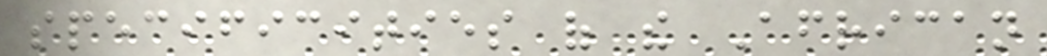specificities of the African
